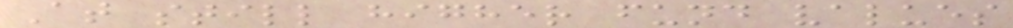At still higher fund values
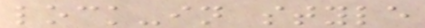lock-in style
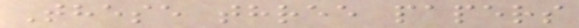These three papers
